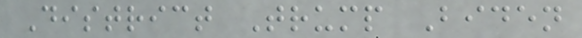District Trump Biden
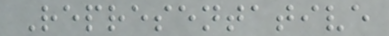Representative
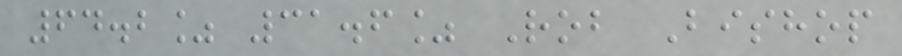64.2% 31.6% Rob Bishop
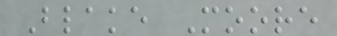Blake Moore
